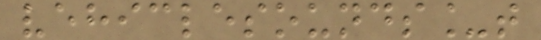vehiclesounds_t
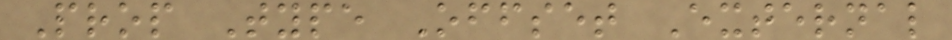Prop Type Offset External
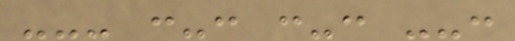--- :-: :-: --:
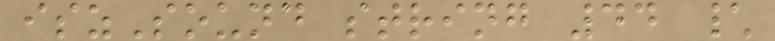iszSound string 44 \
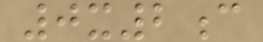0x2c
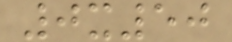0x50
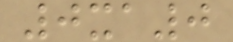0xa0
